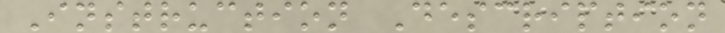Instruction Description
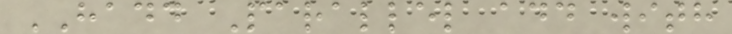HADD Parallel add with
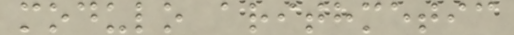modulo arithmetic
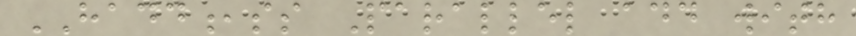HADD,ss Parallel add with
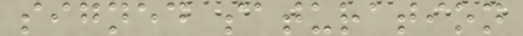signed saturation
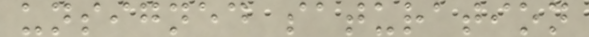unsigned saturation
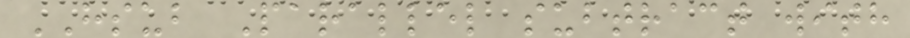HSUB Parallel subtract with
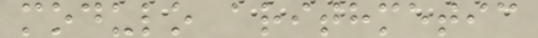modulo arithmetic
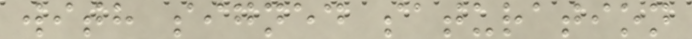with signed saturation
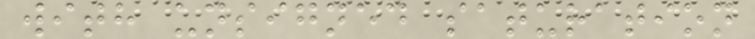with unsigned saturation
